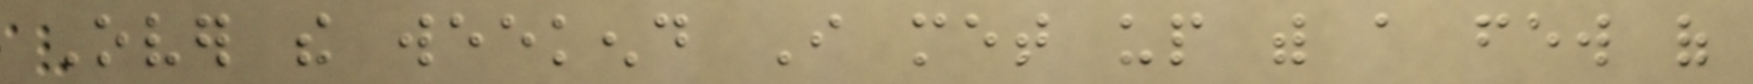Over the weekend I met up with a few of
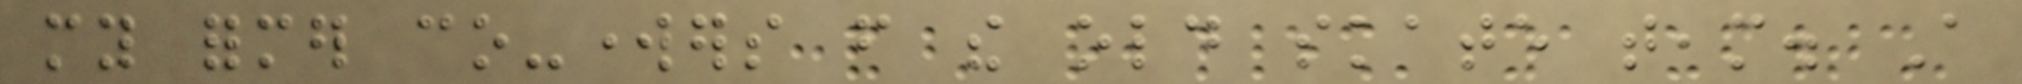my former co-workers from the old skate team. A
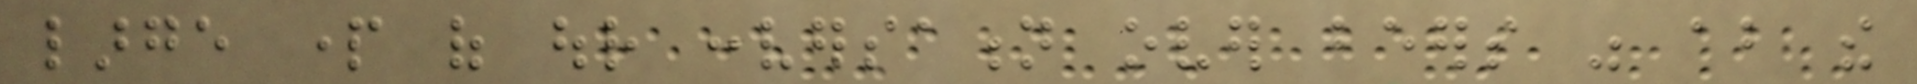large part of our conversation over beers was about the
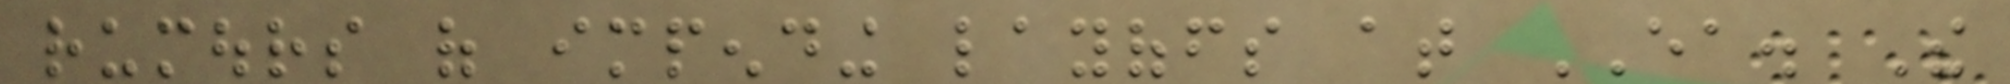rumours of impending layoffs at EA. The
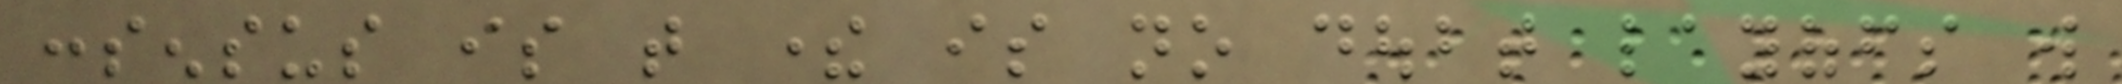consensus is that there is no doubt layoffs will
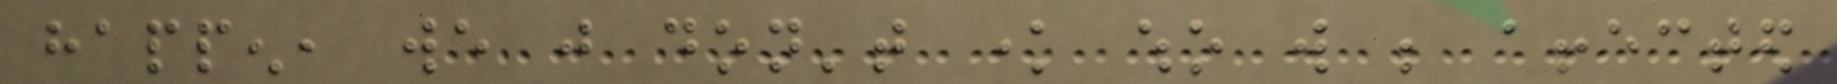happen, we just don't know who will be affected
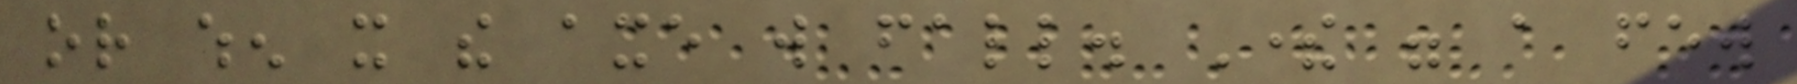or when it the axe will fall. There were a few
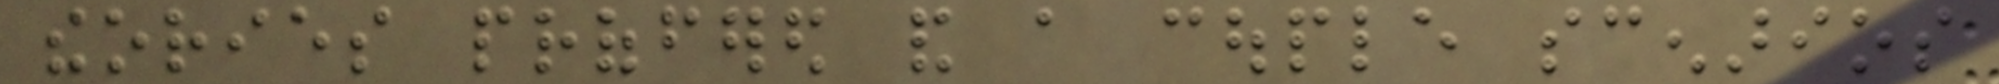theories proffered and a couple scenarios
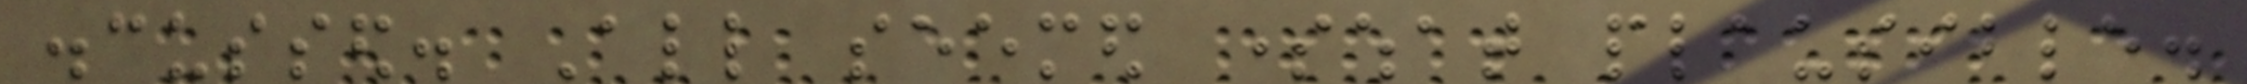discussed. All seemed somewhat plausible.
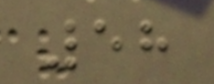58
